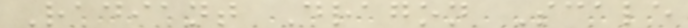Radiant Dragon Scale
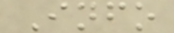Info
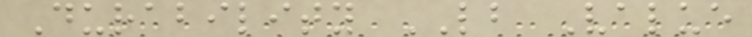Durability LB Value
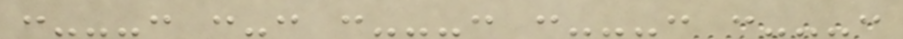:---: :-: :---: :---: :---:
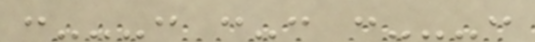:---: :-: :---:
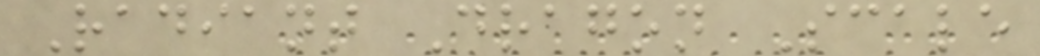Radiant Dragon Scale
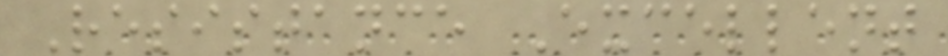Resistance Excellent
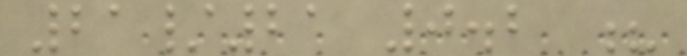21/21 0.2 ?
